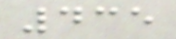435
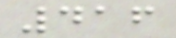416
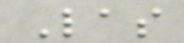Las
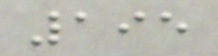195
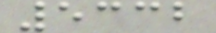5332
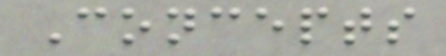Concepts
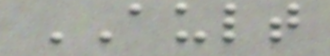AULT
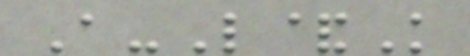A-L&K
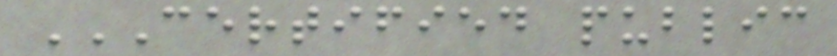CERTIFIED PUBLIC
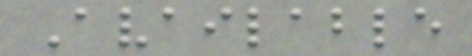Available
